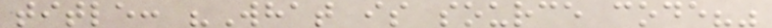title: "What is source code?"
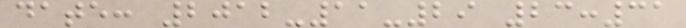date: 2012-11-29 23:31
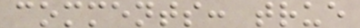comments: true
